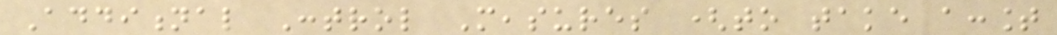Additional Control Measures (to take account
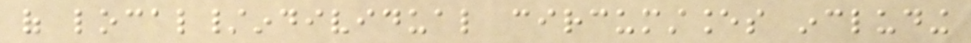of local/individual circumstances including
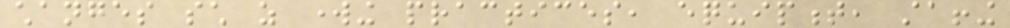changes such as working practices, equipment, staffing
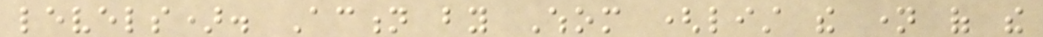levels). Action by Whom (list the name of the
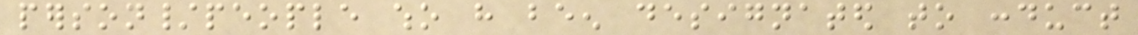person/people who have been designated to conduct
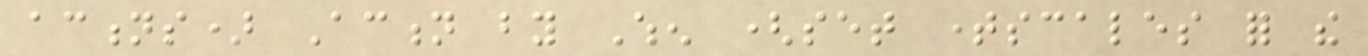actions) Action by When (set timescales for the
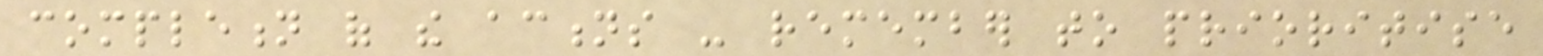completion of the actions - remember to prioritise
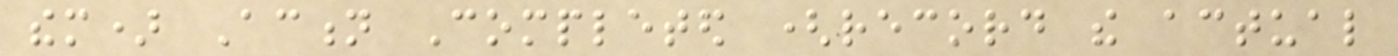them) Action Completed (record the actual
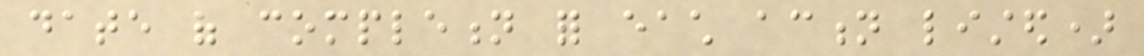date of completion for each action listed)
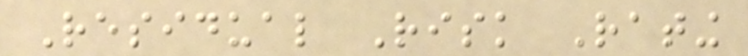Residual Risk Rating
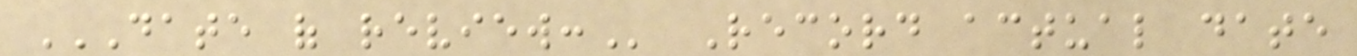DATE OF REVIEW: Record actual date
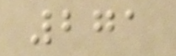271
